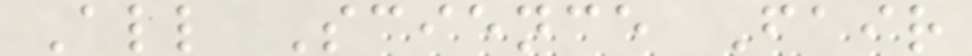All Science Fair
